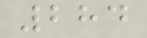284
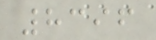8396
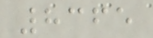8365
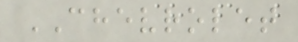CHEVROLET
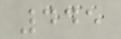445
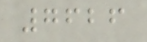7626
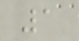1
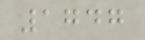1747
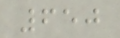650
